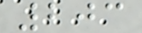203
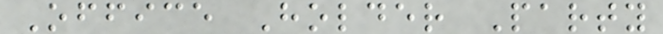Office Holder Party
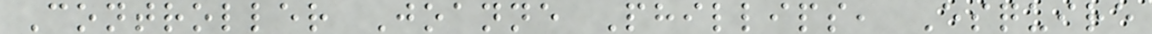Controller Joanne Phillips, Esquire
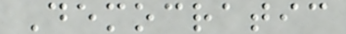Democratic
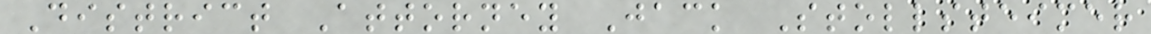District Attorney Jack Stollsteimer
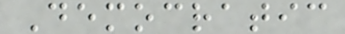Democratic
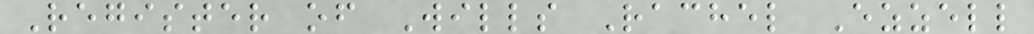Register of Wills Rachel Ezzell
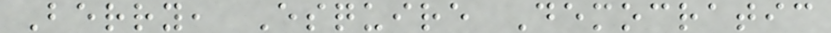Berry, Esquire Democratic
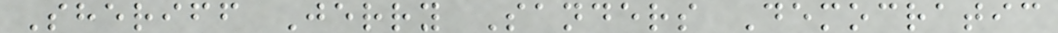Sheriff Jerry Sanders Democratic
